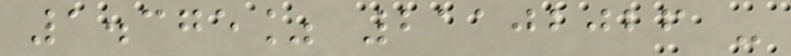1.375% 21102026 -
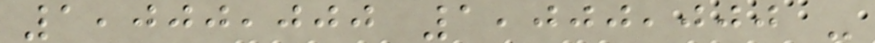1,000,000 1,000,000 -
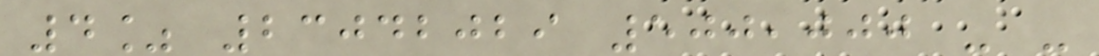4% 23042029 500,000 - -
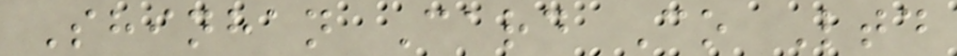Shinhan Card Co Ltd
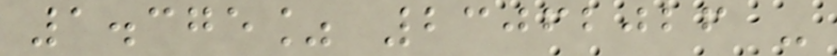1.375% 23062026 -
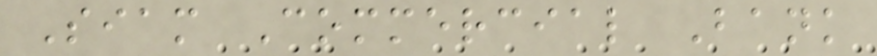Siam Commercial Bank
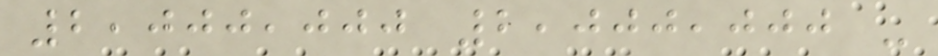2,000,000 2,000,000 -
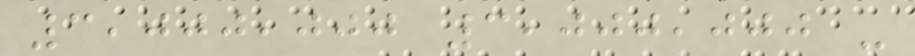3,000,000 3,000,000 -
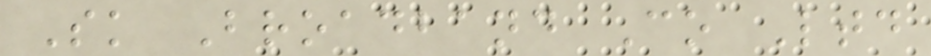Sk Broadband Co Ltd
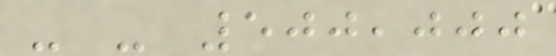- - 500,000
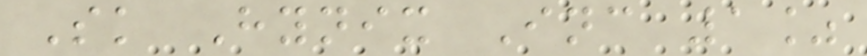Sk Hynix Inc 1%
